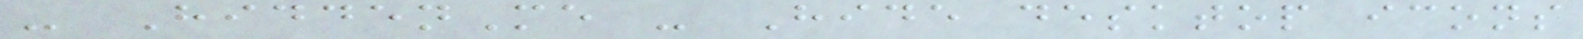- HiddenMe - Hide desktop icons
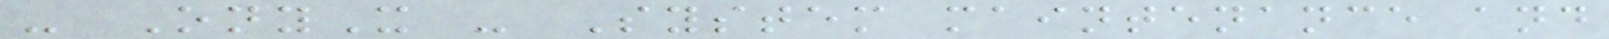- OnyX - System maintenance and
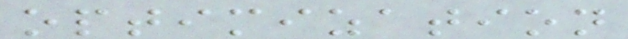optimization
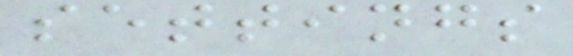settings
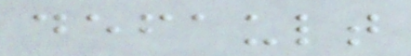default
